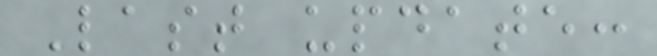Last update:
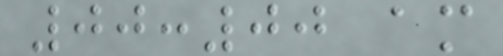00:00 am
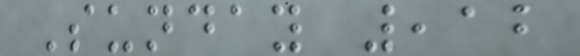Sunday ,12
